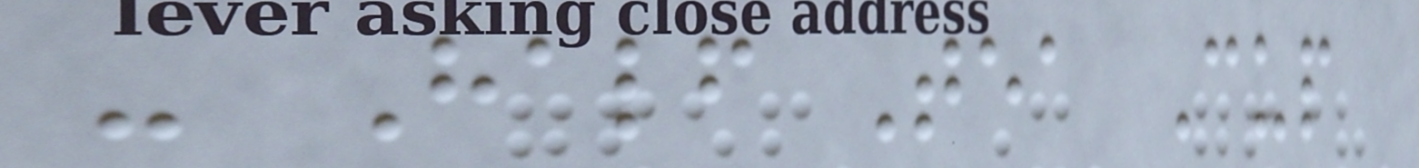- Half Tea Cup
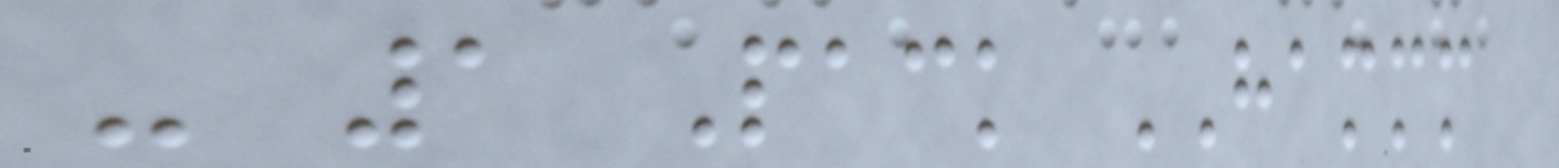- 1 Pack HAMMM
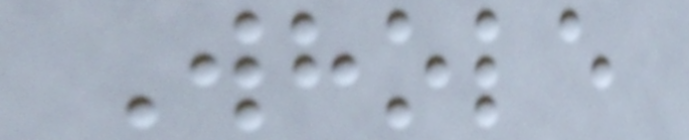Whole
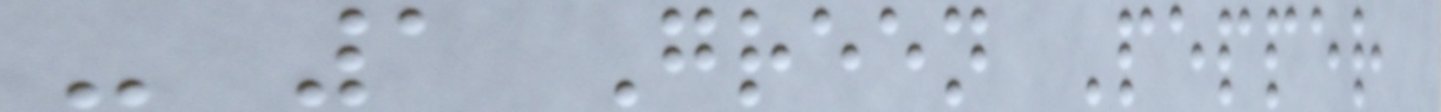- 1 Green Pepper
